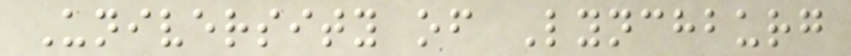University of Lynchburg
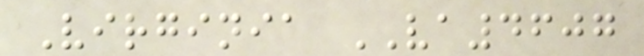Virginia VA4607
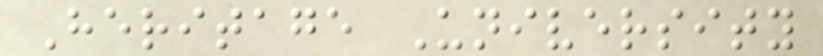Heritage University
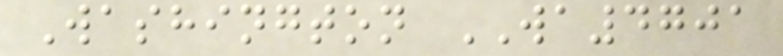Washington WA4701
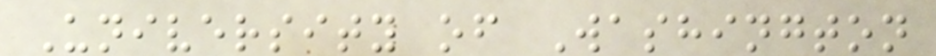University of Washington
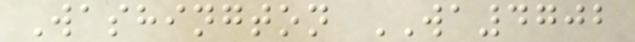Washington WA4702
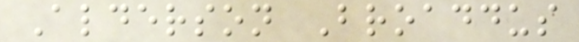Alderson Broaddus
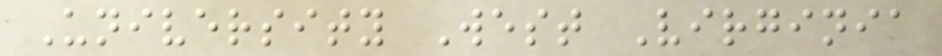University West Virginia
